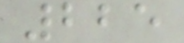225
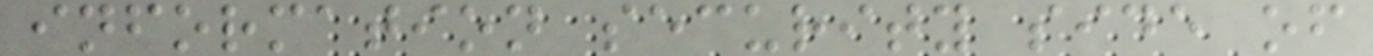information security side of
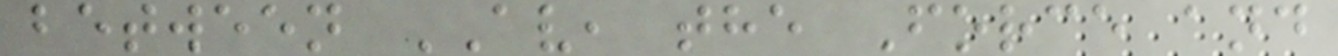between AV, the Force and
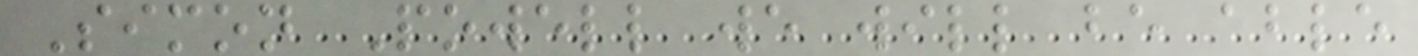Simon Powell we will be able
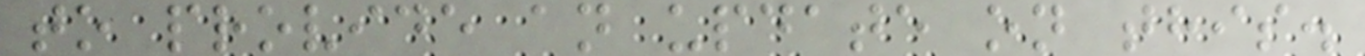to provide an update on this.
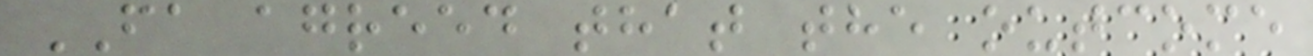FA agreed that the outcome
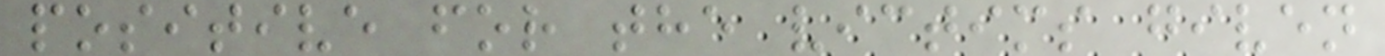positive for the victims given
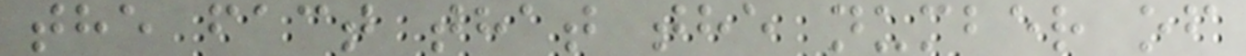the fact that the number of
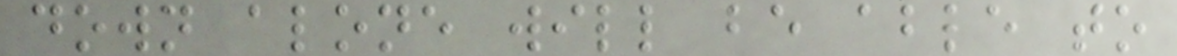down alone will be able to
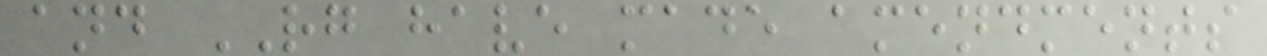and RG have made amendments
